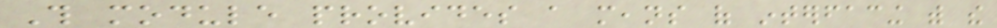This module provides a means of interfacing with the
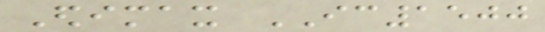Edimax IC1500
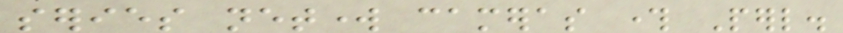series network cameras through Perl.
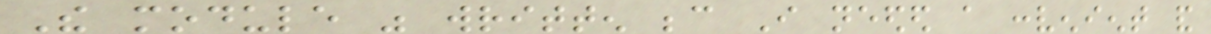The module was written because I needed a convenient and
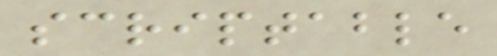scriptable
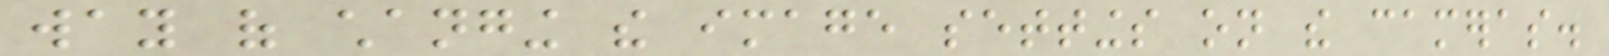way of changing the image settings on the cameras.
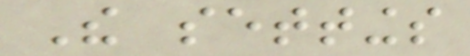The settings
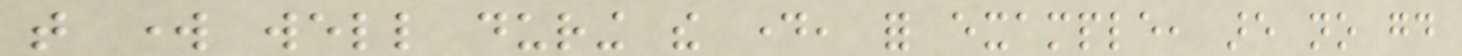that work well during the day, for example, are no good
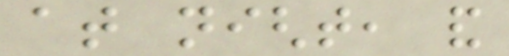at night, and
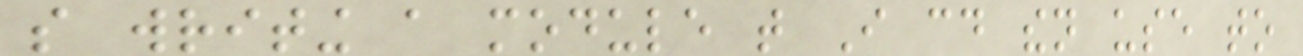so writing a module that I could then use to
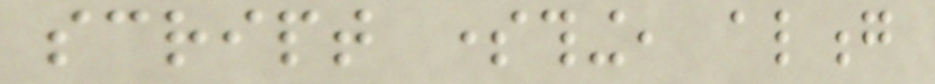script something, along
